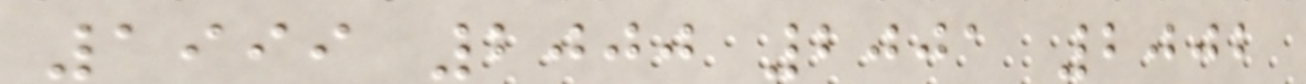1999 2000 2001 2002
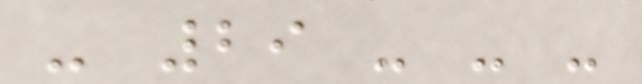- 29 - - -
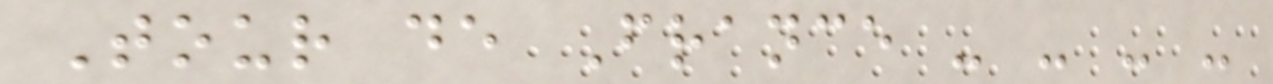Tour de France - - - -
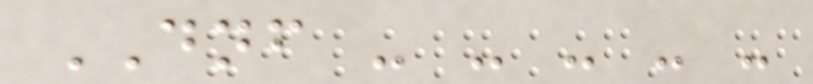DNF - - - - -
